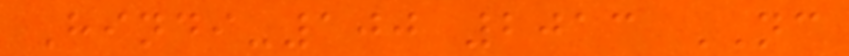Hindi-100 2013 NC
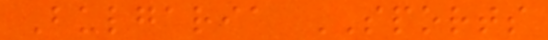Bulgaria SPORTS
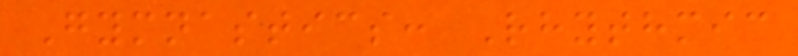Gymnastics: Rhythmic
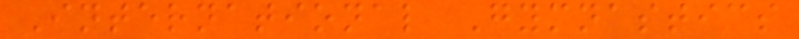International Gymnastics
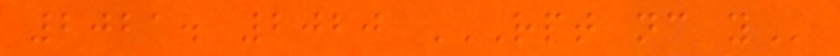2021. 2020 RPT NC Y
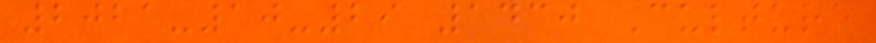2021-10-29 1430 Culture
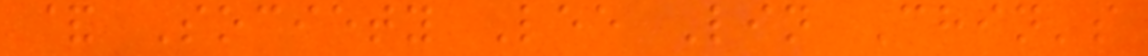& Society Lee Lin Chin's
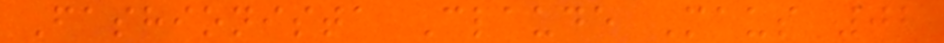Fashionista Claude Maus 02
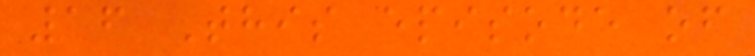16 This episode of
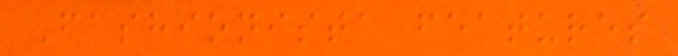Fashionista features
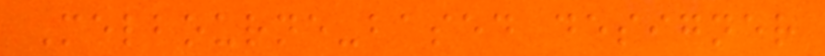Melbourne-based designer
